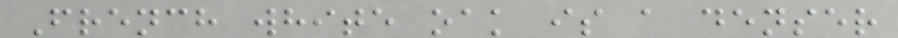French white oak is a denser
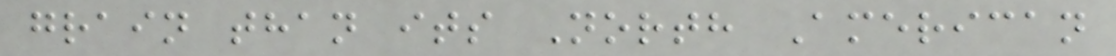grain than its North American
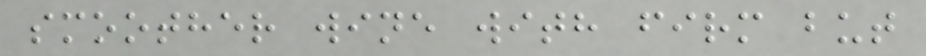smoother wine with firm but
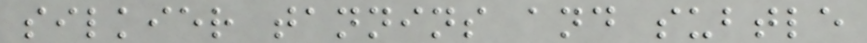silkier tannins and subtle
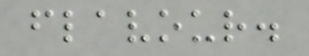flavour.
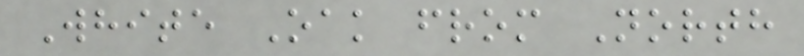White Oak from North
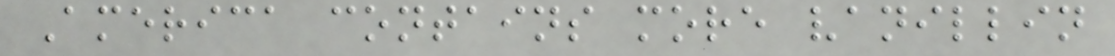America contains more vanillin
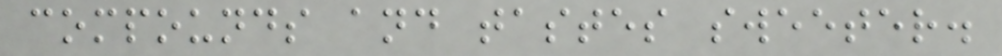compounds and tastes sweeter.
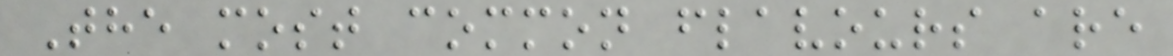The most common flavours are
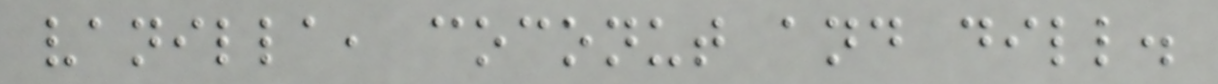vanilla, coconut and dill.
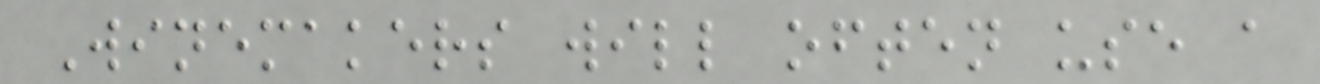Winemakers will often use a
